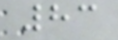83
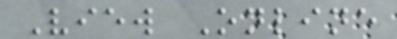View Online
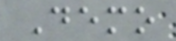Demo
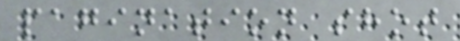pagination shot
